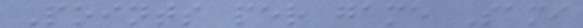Points per game Sami
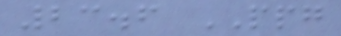23.6 PPG
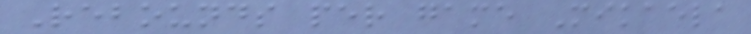Rebounds per game Mikaela
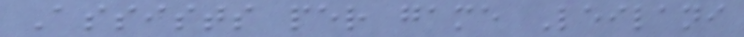Assists per game Leilani
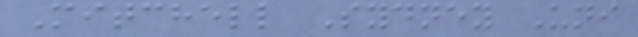Mitchell Sydney Uni
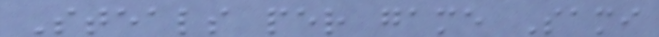Steals per game Sami
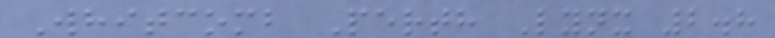Whitcomb Perth Lynx 2.8
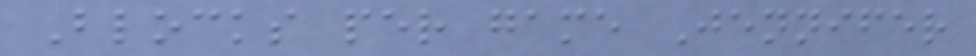Blocks per game Jennifer
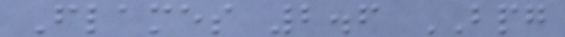Flames 2.6 BPG
